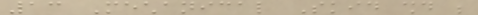13 Mechanical Skid should be
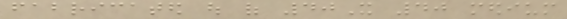fabricated out of 40X 40 medium
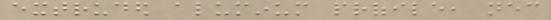extruded aluminum profile, necessary
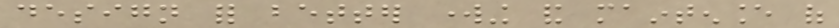design for better working and maintenance of
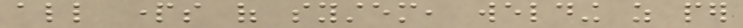all parts of system, welding as per
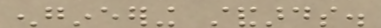engineering standards.
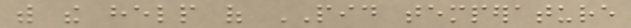with the help of PID temperature
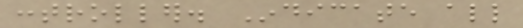controller. Indicate all
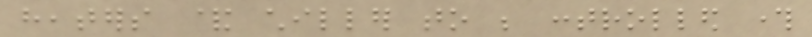heaters & chiller to be controlled through
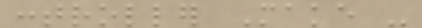controller Make -
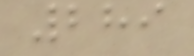289
